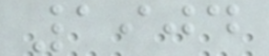1904
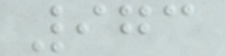973
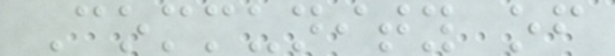Community of
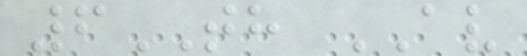6TH AV
